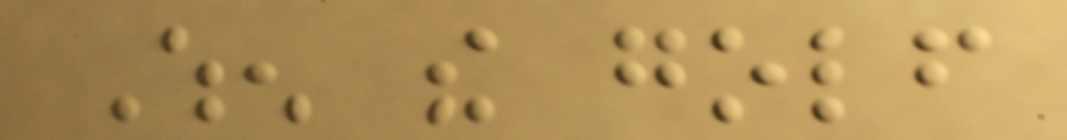When the golf
